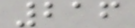216
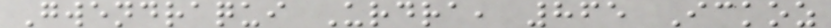Gwendraqui Urdra, 865 Ickoz
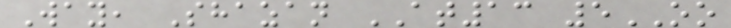Way, Shazan AT13 5OO
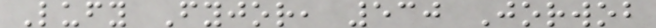Lufy Fyjor, 530 Jorwob
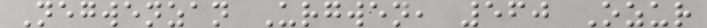Negwenzan Urgwen, 560 Ozur
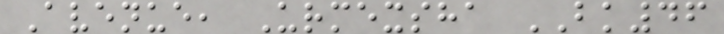Avenue, Urmexsha BK46
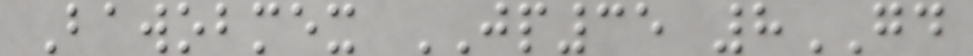Bawobmex JP35 8GD
